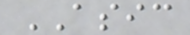ASIC
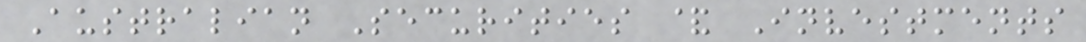Australian Securities & Investments
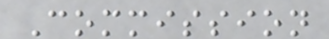Commission
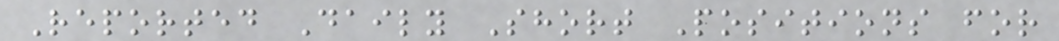Reported Daily Short Positions for
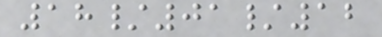18/01/12
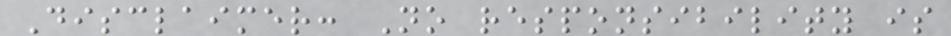Disclaimer: No responsibility is
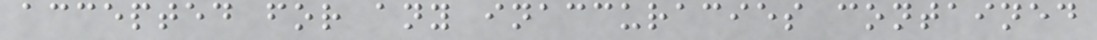accepted for any inaccuracies contained
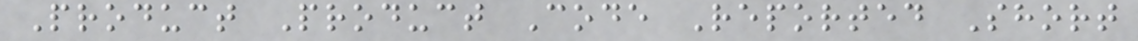Product Product Code Reported Short
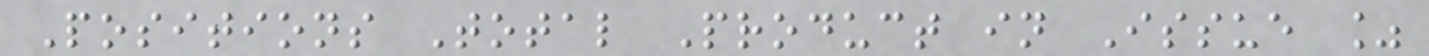Positions Total Product in Issue %
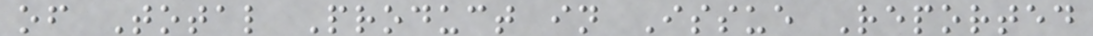of Total Product in Issue Reported
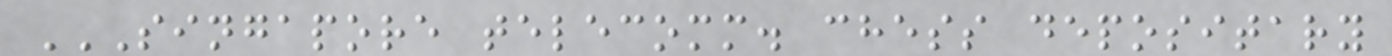SINGAPORE TELECOMM. CHESS DEPOSITARY
